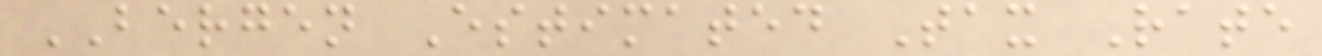BERGEN Estimated Tax Rate
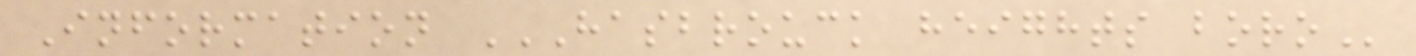Information HASBROUCK HEIGHTS BORO
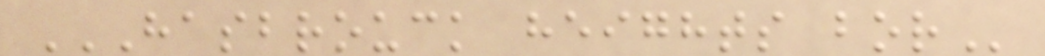HASBROUCK HEIGHTS BOR
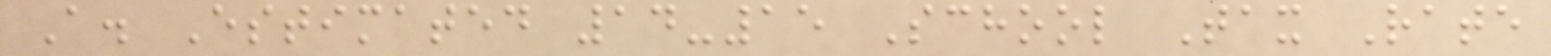A. Estimated 14-15 School Tax Rate
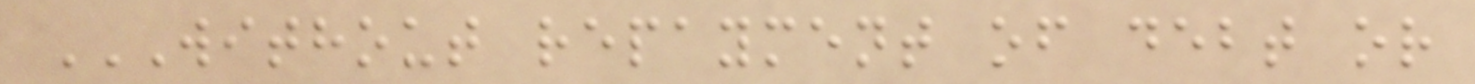WITHOUT REPAYMENT OF DEBT OR
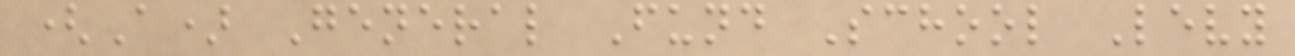(A) General Fund School Levy
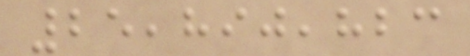25,890,823
